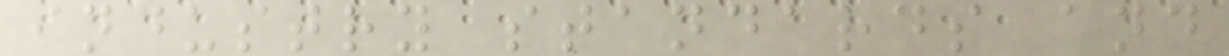industry standards and
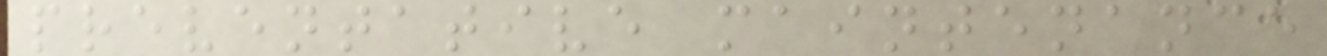preventative maintenance
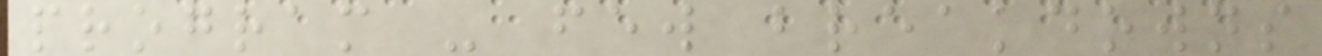program - few breakdowns
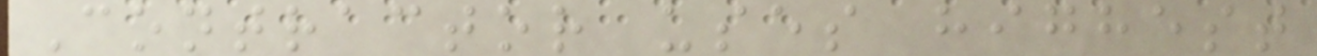Contractor uses highest
